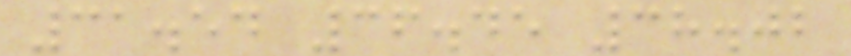31.54 36.45 38.02
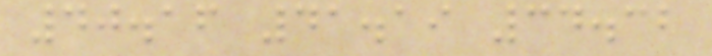40.16 41.19 34.32
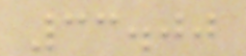33.00
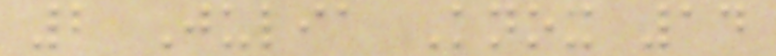2 Julia Knox 14
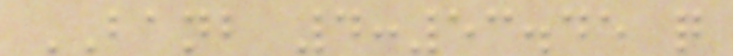BANB 4:53.45 q
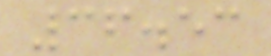36.53
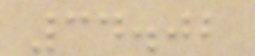34.02
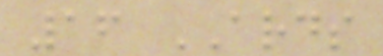16 ARDS
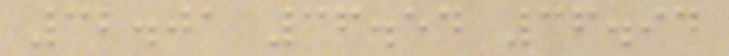32.01 36.54 36.94
